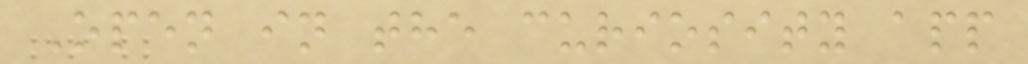Open in the curiosity app
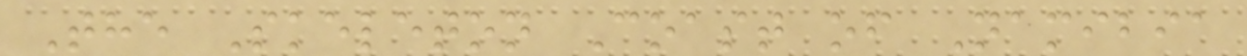The Skeleton Coast of Namibia
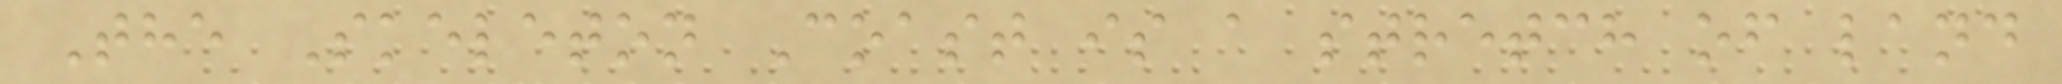The Skeleton Coast is a stretch of land
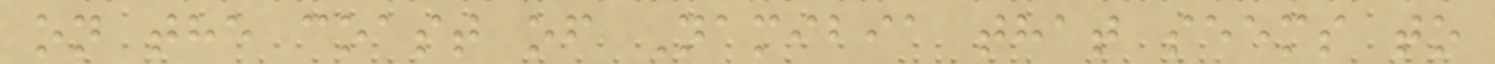on the coast of Namibia that seems to
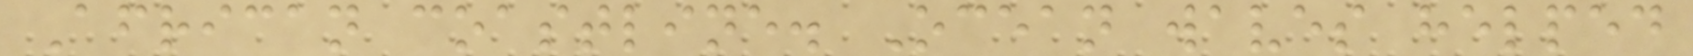African coastline. Ocean waves helped
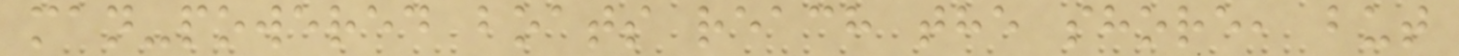man-powered boats reach the shore, but
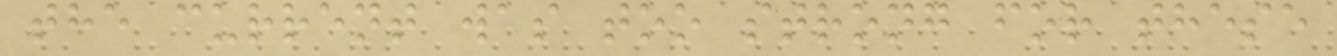the current was too strong for these
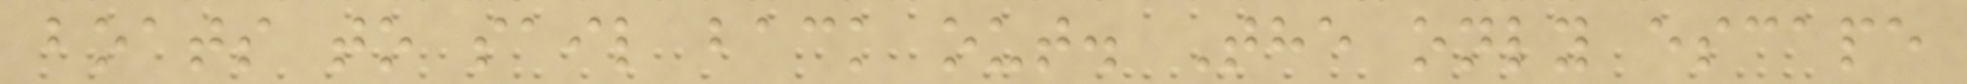boats to sail back out. The only escape
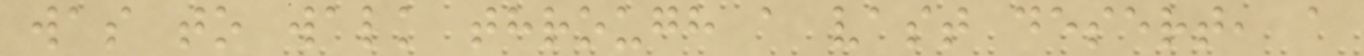was to walk through a vast desert, a
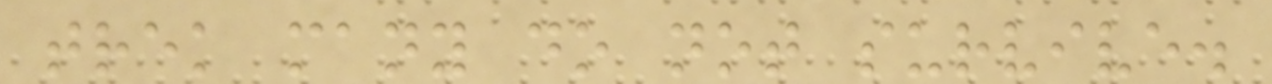trek many do not survive.
